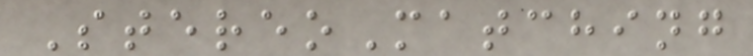StereoMatching
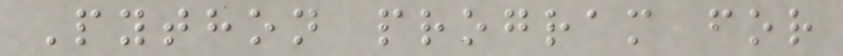Python program for
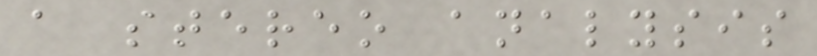a stereo analysis
